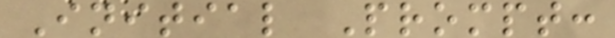Initial Prompt:
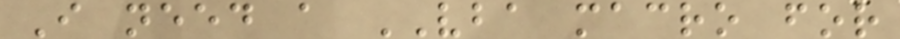I need a VBA macro for
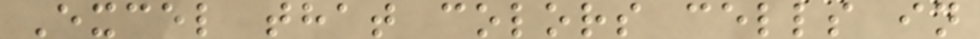Excel that colors cells in
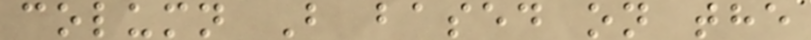column B based on the
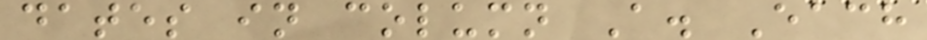dates in column A. Each
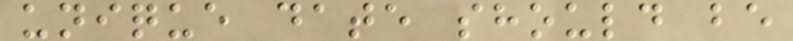unique date should be
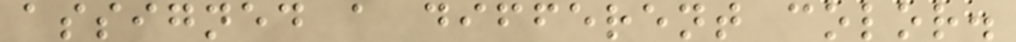assigned a different color.
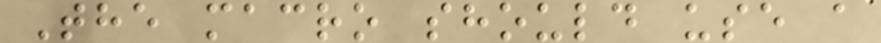The macro should use a
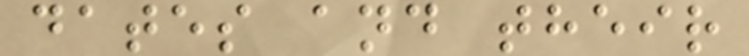dates and their
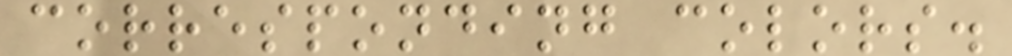corresponding colors.
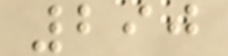290
